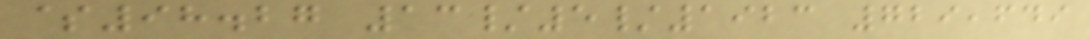$98.27 13/5/1923 729,649
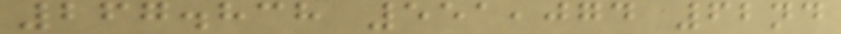267.838 551,074 62nd
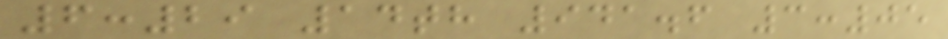6:29 14th 941.6 3:05
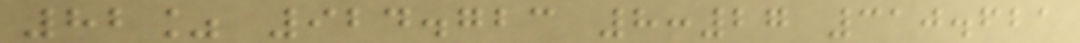82% 924.723 8:27 310.621
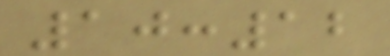10:12
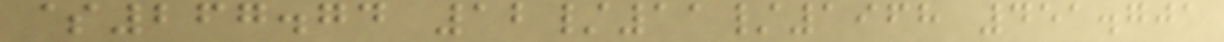$267.74 12/11/1968 451.701
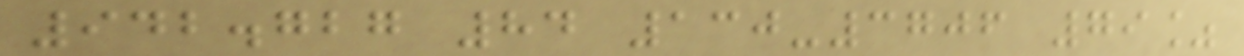942.727 84 130-3706 79%
